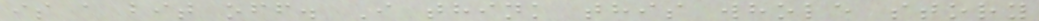is a bit off. I think this whole story
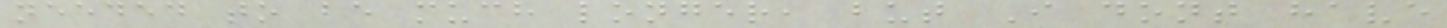needed to be much longer, but I dont have
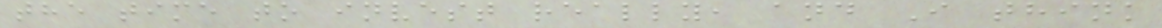the time to invest really, and I think
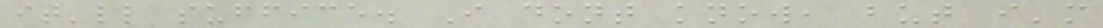it'll suffice. I dont know, but i'm
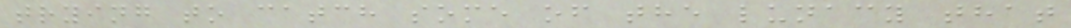trying to catch some of the lunacy that
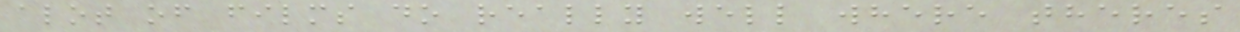alot of films do really well where theres
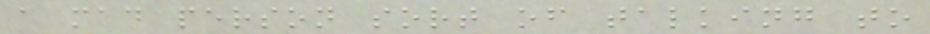a mad person sort of talking to
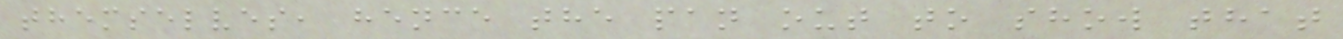themselves, hence the pan out to show that
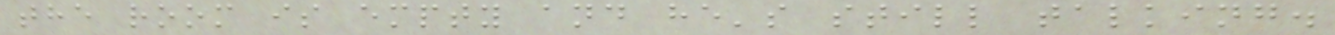the room is empty and he's still talking.
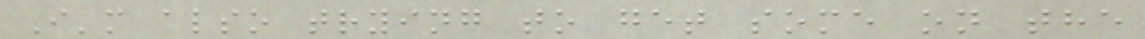I'm also trying to get some on the
